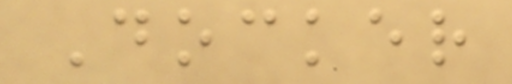Docker
